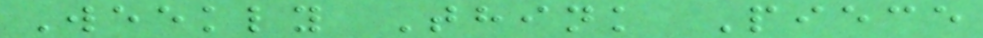Weekly Think Piece
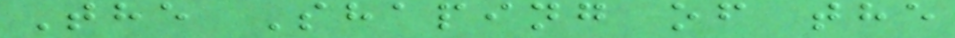The Shaping of the
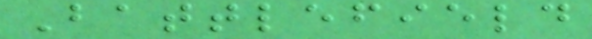Battlefield
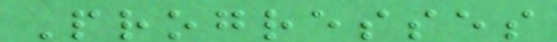Progresses
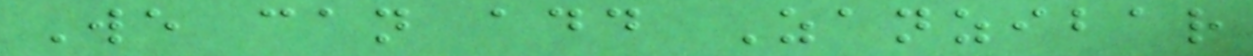We can add Zanzibar
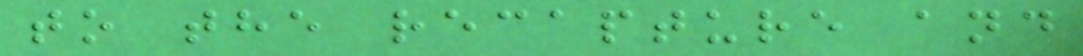to the recapture and
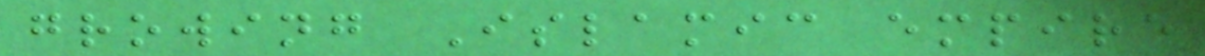growing Islamic empire
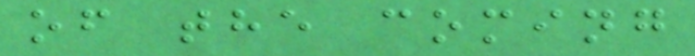of the coming
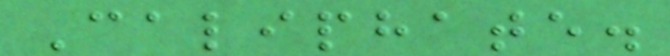Caliphate.
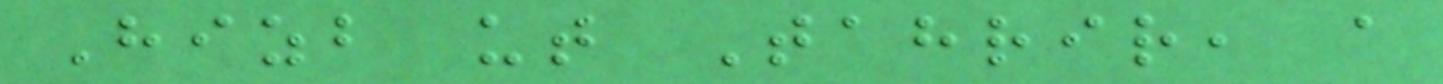Hizb ut Tahrir, a
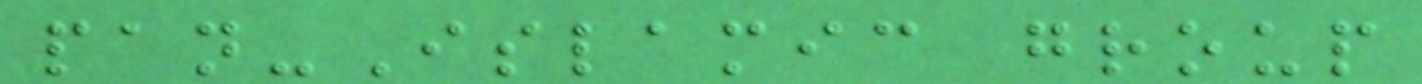pan-Islamic group
